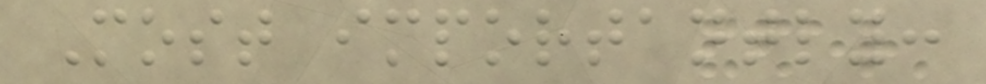Most importantly:
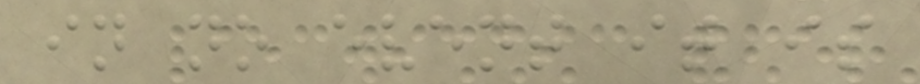in no event it is
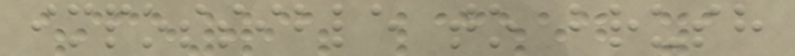impossible to brush
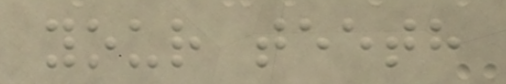your teeth
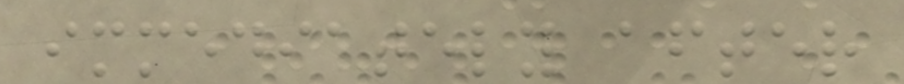immediately after
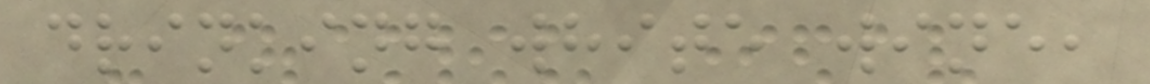drinking white wine,
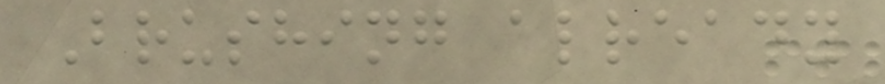Brushing already
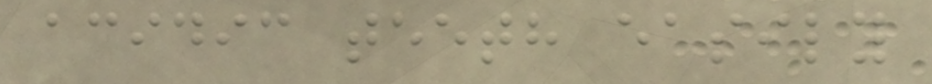acidic teeth easily
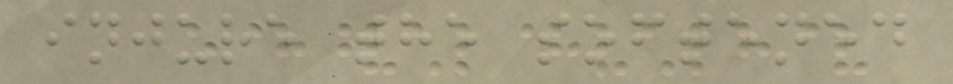injure the softened
